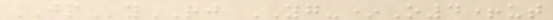JPyQJ YG-*O4+ut
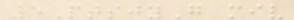5PtsjyG miv
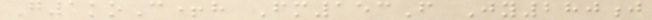G1koC+h Fm153F Jy280j
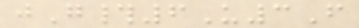jG#6U3F
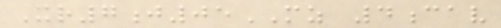Xr7j05MZ 4cav
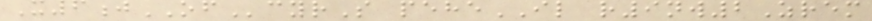X6jOFcyrS peheIL r9nw2Zrem
